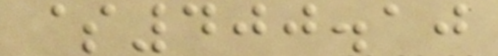$400.10
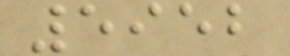5952
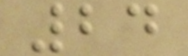24
